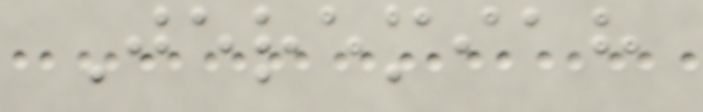Jeremiah
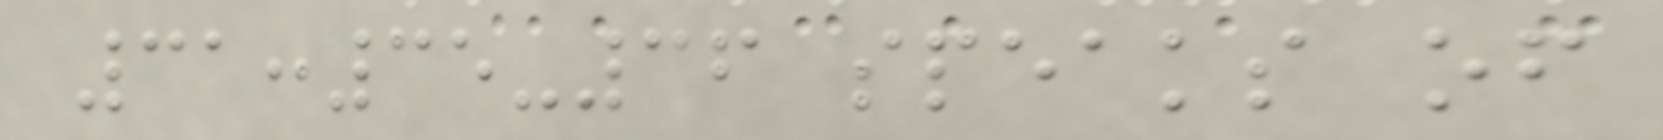31:35-36 speaks of
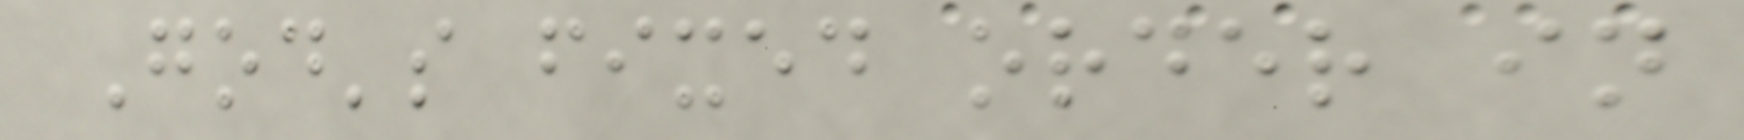God's fixed order in
